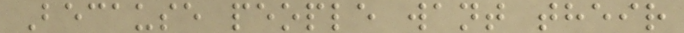Because people want their
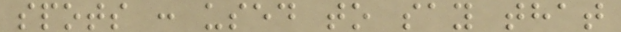spots : used to say that
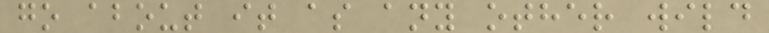go about it as any other wild
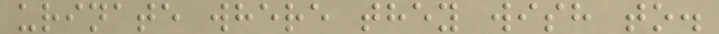urinate where they wish to.
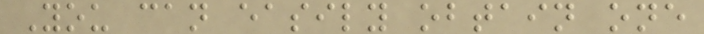You can easily obtain one
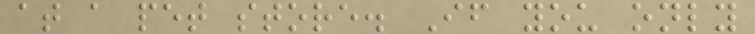at a pet store. If you only
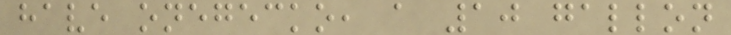have onegecko, a 10 gallon
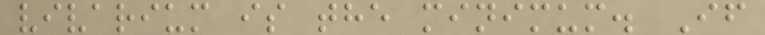vivarium is the minimum. If
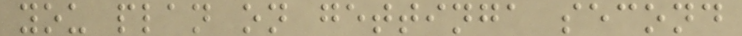you plan on gettinga second
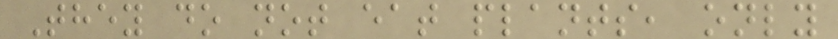They do not eat plants, only
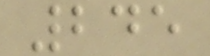245
